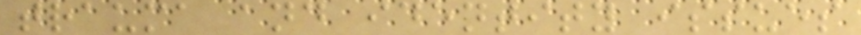trauma and identity issues
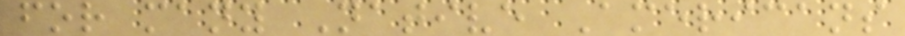for many Native Americans
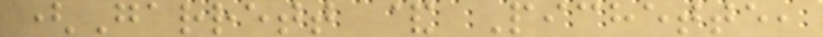(Garrett & Pichette,
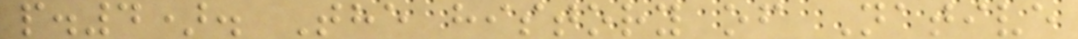p.4). The history of Native
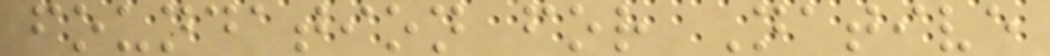foundation for Native
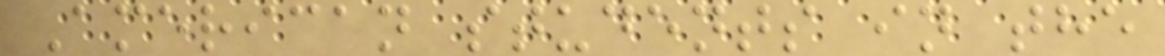American students in the
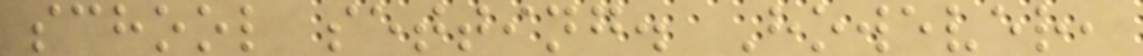school setting. However,
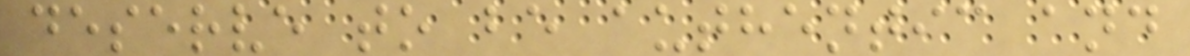deserve to be authentic and
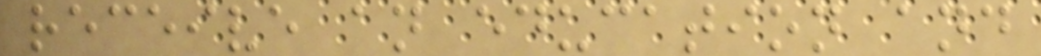receive an education and
